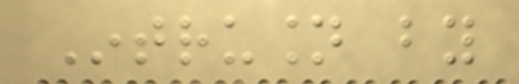Intrusion by
